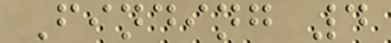Finding 4
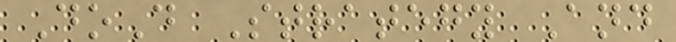DoD Strategy And
